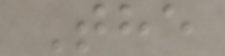The
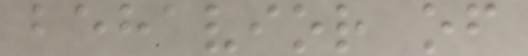behavior of
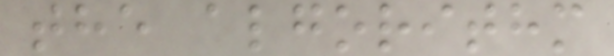the algorithm
